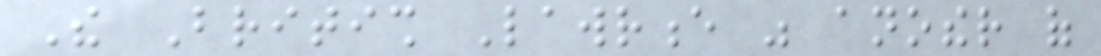The British Lawrence was another of
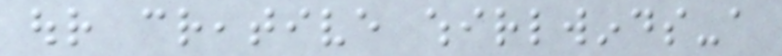our creative whirlwinds-a
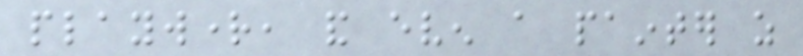playwright, and even a painter as
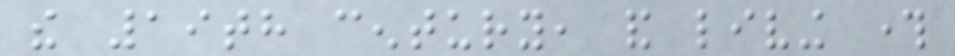the 19th century, and living through
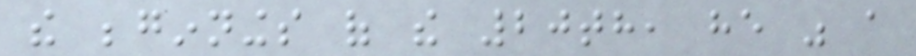the beginnings of the 20th, he was a
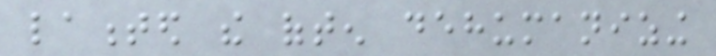lamented the often dehumanizing
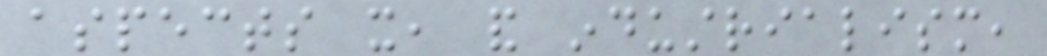aspects it, and industrialism,
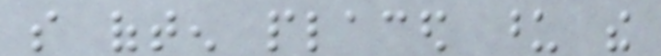so often placed upon the
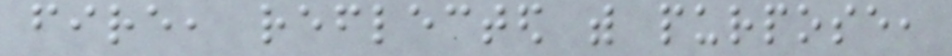fire, reflected with purpose,
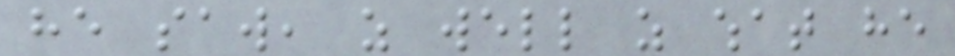he saw, as well as what he
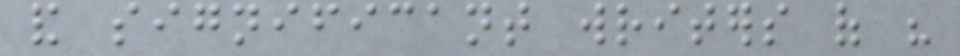and significant writers of his
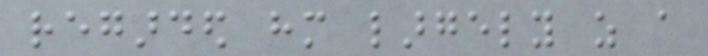regarded him largely as a
